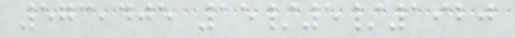573,405 15/5/1920
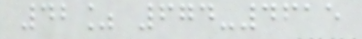42% 674-4615
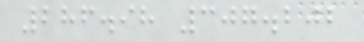286.98 307.202
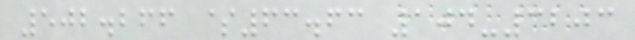502.266 $63.63 104-3203
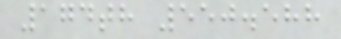174th 550.588
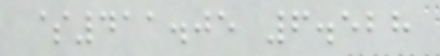$411.05 6.528
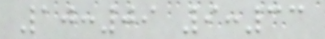10:09 9:33
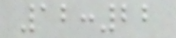12:22
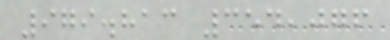979.813 354,076
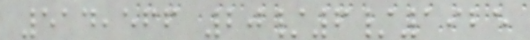514,566 20/6/1925
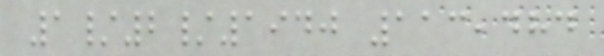1/2/1940 113,484
